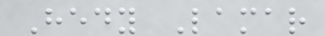Hedy Lamar
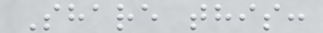Share this:
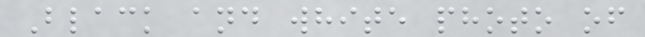Black and white photo of
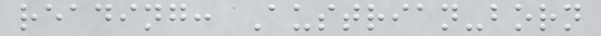reading: Austrian-born
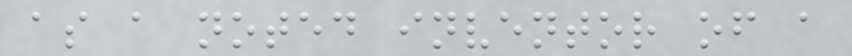as a noted inventor of a
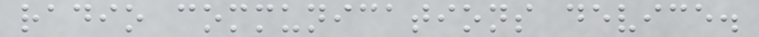radio communications device.
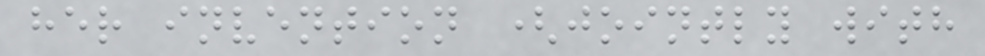her invention (jointly with
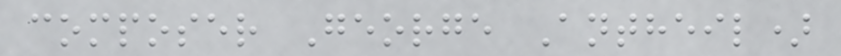composer George Antheil)
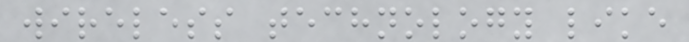wireless technology like
